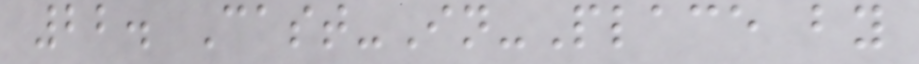22. Cast-In-Place by
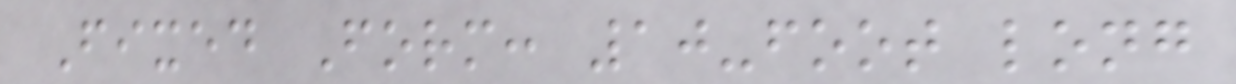Fixed Form: 10-foot long
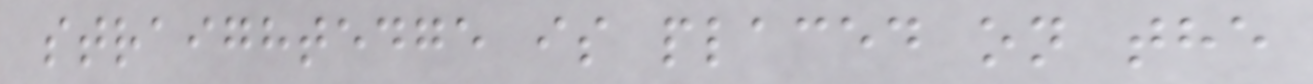straightedge is placed on the
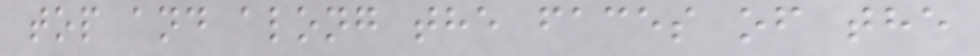top and along the faces of the
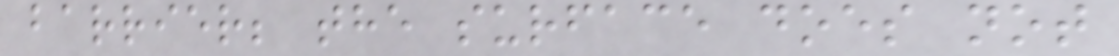barrier; the surface does not
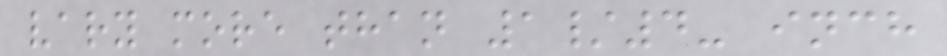vary more than 1/4- inch
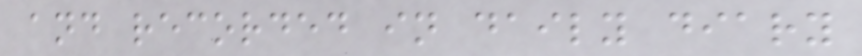and recorded in daily diary
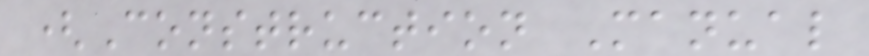(Construction Manual
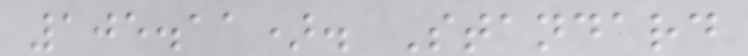105.11). Standard
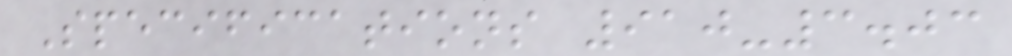Specifications 910-3.03
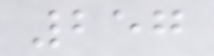257
